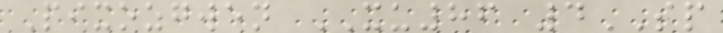Pixozgwen XU86 4SP
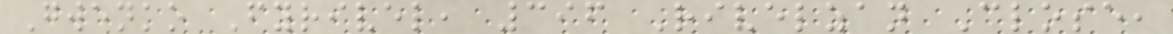Gwenko Fyrivel, 396 Rivelzan Close,
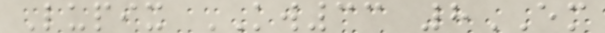Lupix KW33 8EM
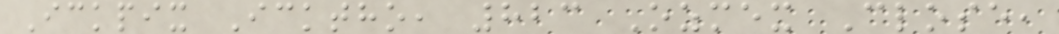Ickpix Icktho, 823 Ozmex Close,
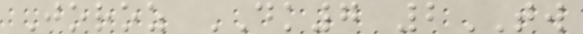Joroz DK7 2TW
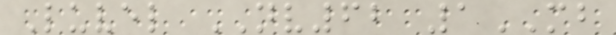Luvel NV62 1MB
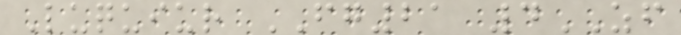Luquiur FG21 4ZF
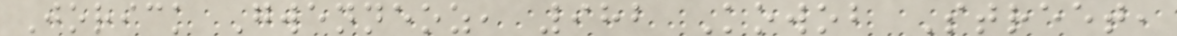Jorick Gwenneoz, 982 Kowob Street,
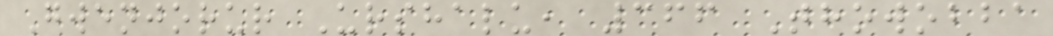Gwenjorur Urshalu, 366 Thowobba
